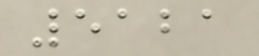5121
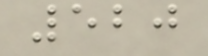520
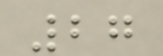27
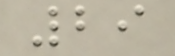29
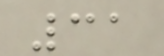31
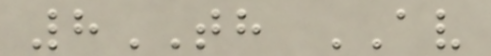8TH AV
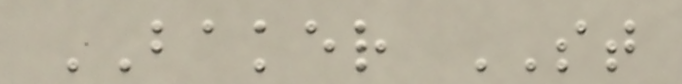BAKER ST
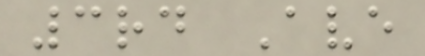3rd Ave
